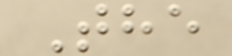The
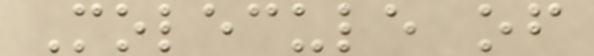Molecule of
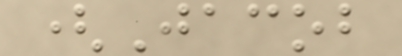(Jacob
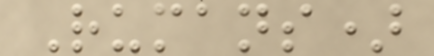Rumans)
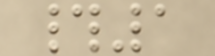#1
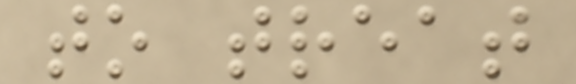to treat
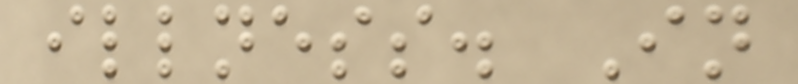illness. In
